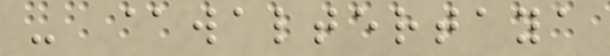- @waltertaya
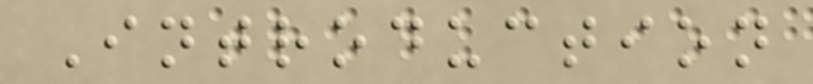Introduction
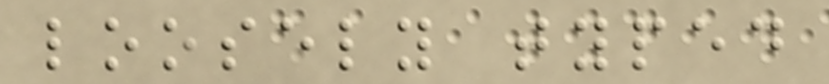loosely typed
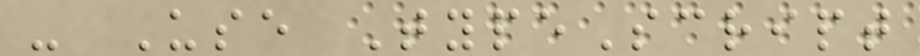- Use TypeScript
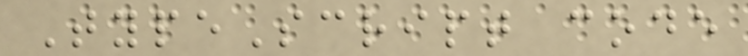TypeScript code
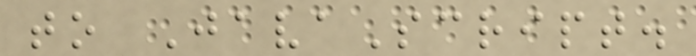to JavaScript.
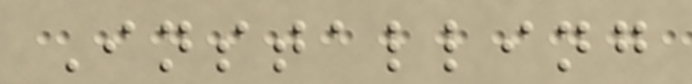Installing
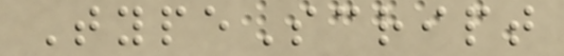TypeScript
